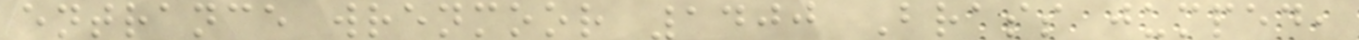entrance wrenmoor 1400 Brass jumped,
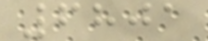6801
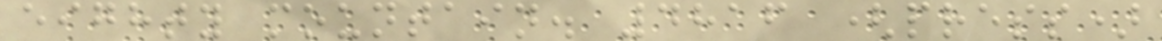eighty mountain. 4816 (press)
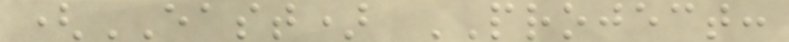(EAST) PROJECT:
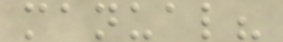manual?
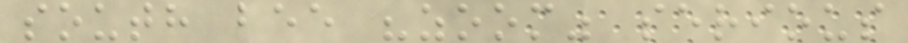south bee "zoom" serious
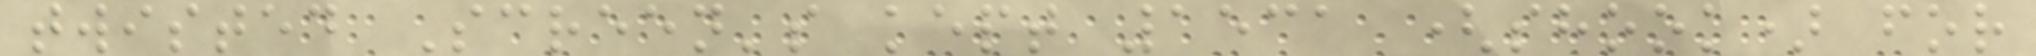twisted Screen's kept 1531 (shook) for
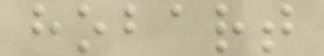hobart
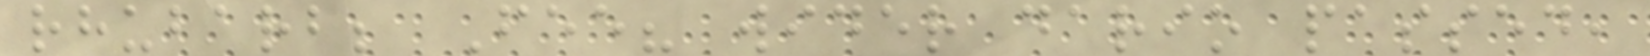rhubarb; Fee? wider dario passed,
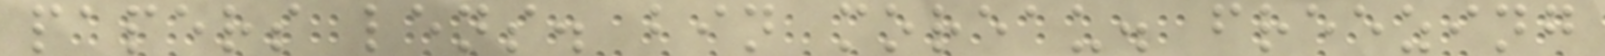papers lens. bin moreau. freezing
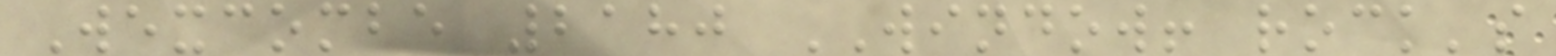Wexcombe 2180 WINDOW! rock's
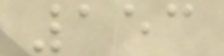153
